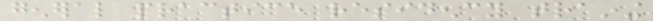general practice residency training
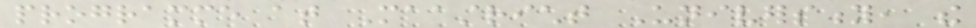programme at Maastricht University, the
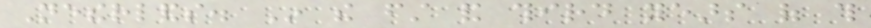Netherlands. In the first and third years of this
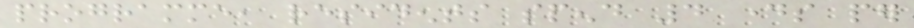programme, residents spend 4 days per
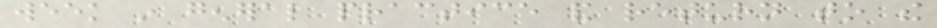week in general practice and return to the
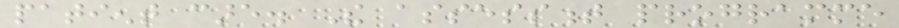patient care. The assessment programme
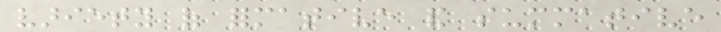variety of formative and summative
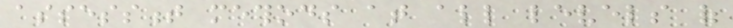assessment methods at all levels of
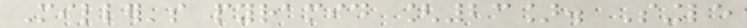Miller's pyramid [23]. Single
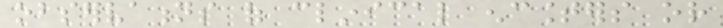observations of clinical encounters or
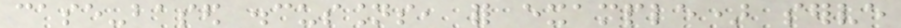case-based discussions, for example) serve
